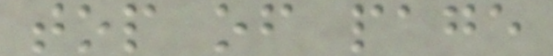top of page
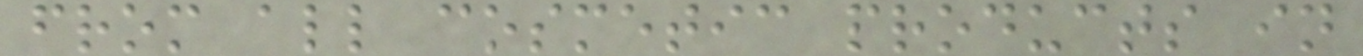from all cosmetic products in
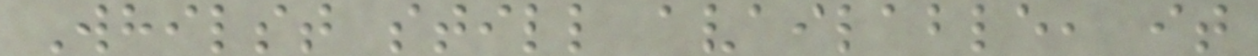Whilst still available, it
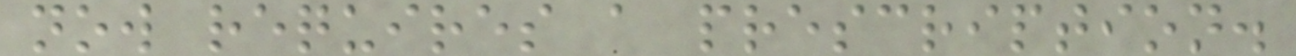now requires a prescription.
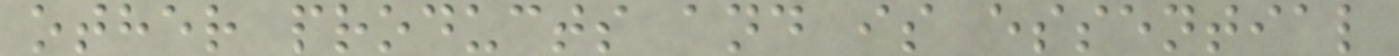other products and is essential
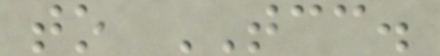to TCC.
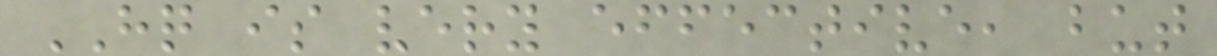HQ is very effective, but
